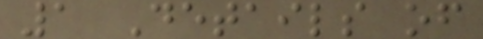1 Details of
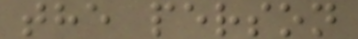the person
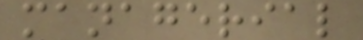managerial
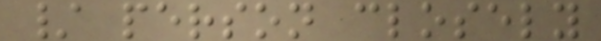/ person closely
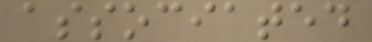associated
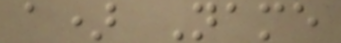a) Name
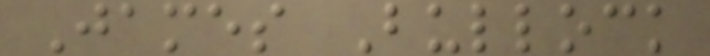James Bullock
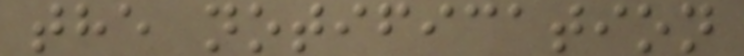the notification
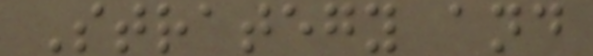Strategy and
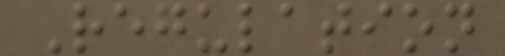Regulation
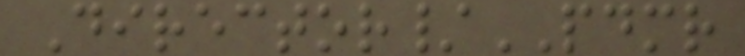Director/PDMR
